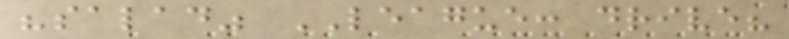"salad" LEAGUE: drive?
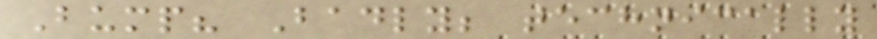Bump? Badly; technically
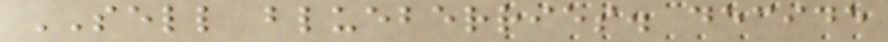SELL blueberries. decide
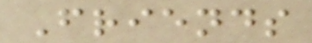Friends
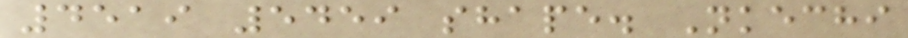4519 5459 shape. Nkechi
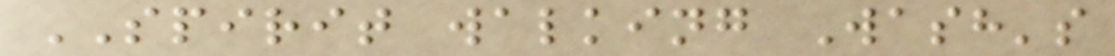SPIRIT walking Wash's
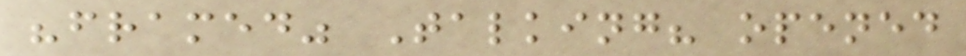"framed" Talking? opened
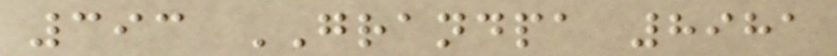393 GRANDPA 8981
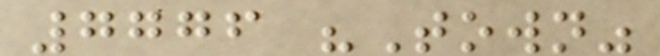7776 "Town"
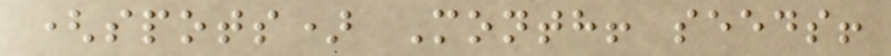(spots) Month! seeds!
